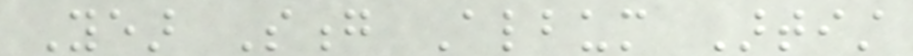Year Song Album Artist
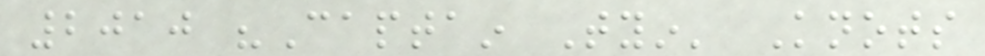2010 "Captain Tyin' Knots
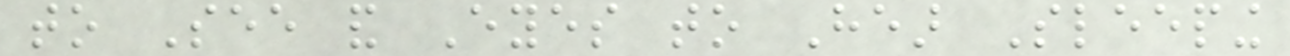to See and Eyes to Hear Sleeping
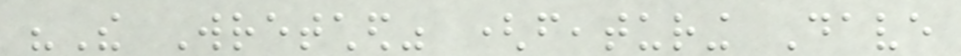"The Wretched" (featuring Dave
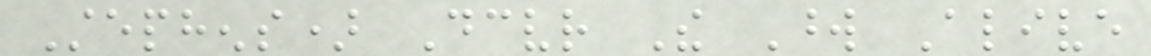Stephens) Deceiver The Word Alive
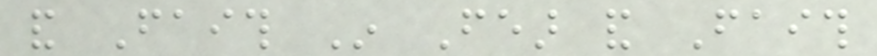and Faith In Fear and Faith
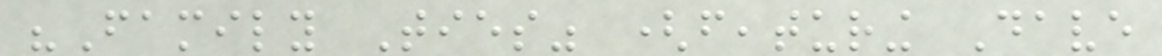"Family Ties" (featuring Dave
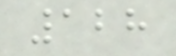128
